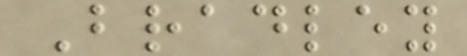Bradley
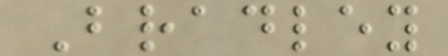Bradley
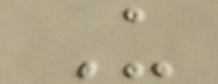U
